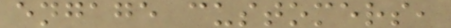engage customers,
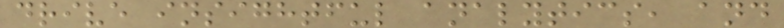drive insightful analytics, and
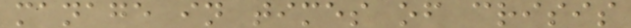manage in times of crisis
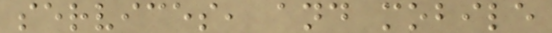services, and mobile
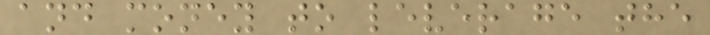and money to leverage the
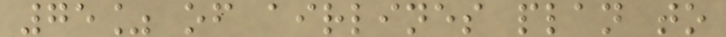75% of airlines plan to
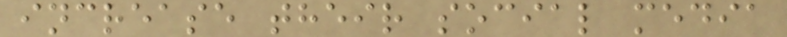increase their social media
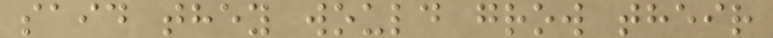said they would grow their
